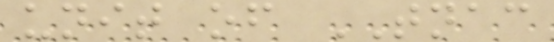unit of TNAC
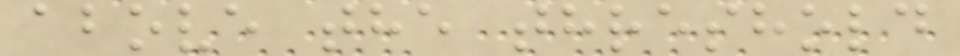above the threshold
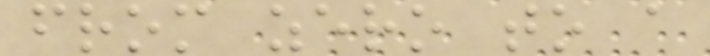from zero to a
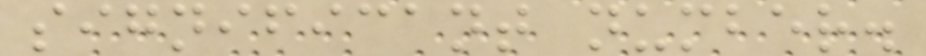significant number.
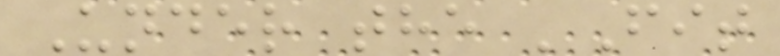Under the 'Fit
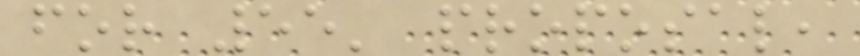for 55' proposal,
